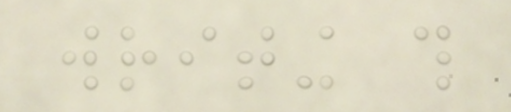writing this
